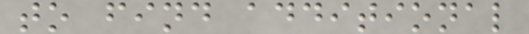to find additional
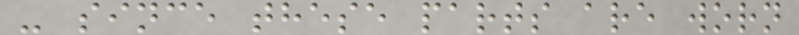- since these parts are worn
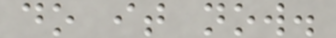do it now.
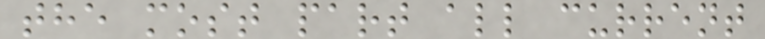the most part all current
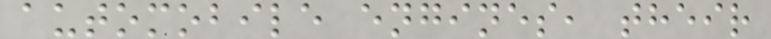automobile engines, their
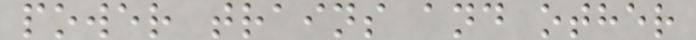power trains and other
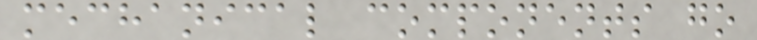mechanical components go
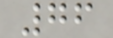76
